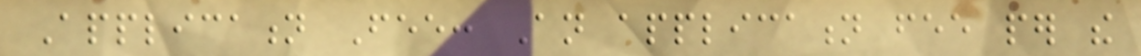Application Fee: An application fee per the
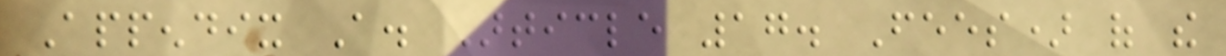Appendix A. Article 17. Fees) of the
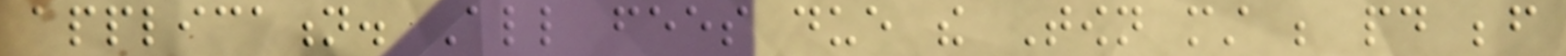application. All fees due the Town must be paid before
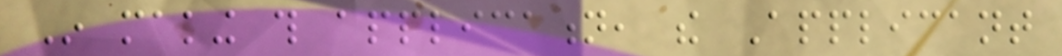In making this application, the Applicant
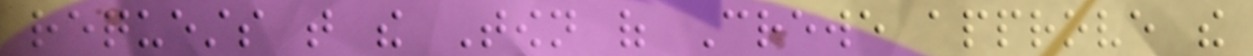requests that the Town of Crewe approve the
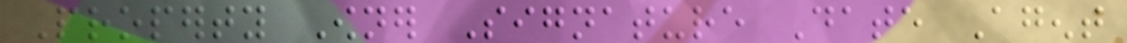Property Owner Signature Date Agent
